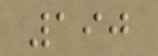190
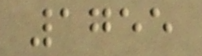1755
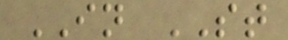IN ST
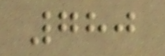780
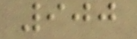900
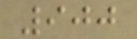900
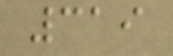319
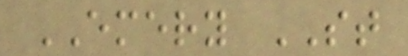EMERY ST
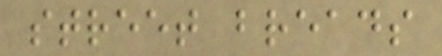street breads
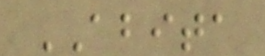ABITA
